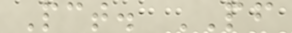Pct. PF
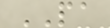PA
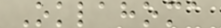Oklahoma
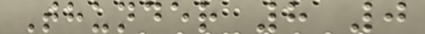Thunder 8 0
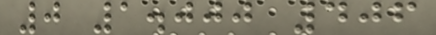0 1.000 406
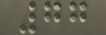77
